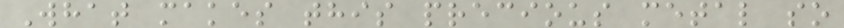What makes this precious metal so
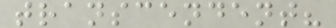transcendent?
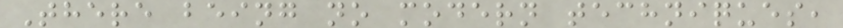There being no modern techniques,
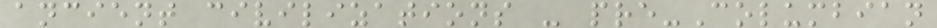ancient civilizations - pre-Columbian
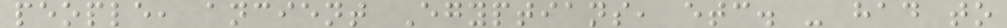people, ancient Egyptians, etc. - had to
